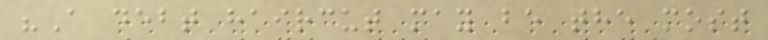"A debt haircut may be the most
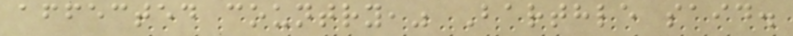affected country," Barthle said.
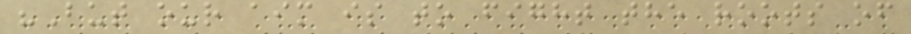"But our aim is to fight the roots of
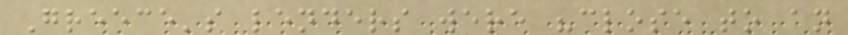Greece's lenders were "close to an
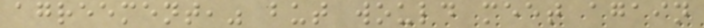agreement," but would meet again
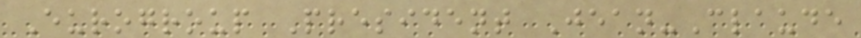Eurogroup President Jean-Claude
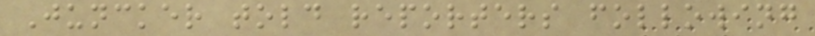Juncker told reporters following
